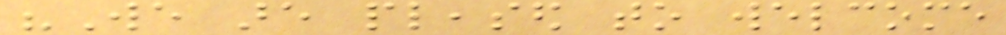"We are pleased to welcome
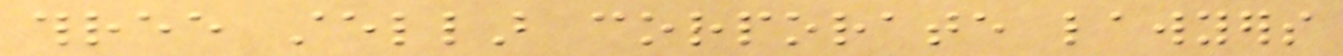three stellar corporate lawyers
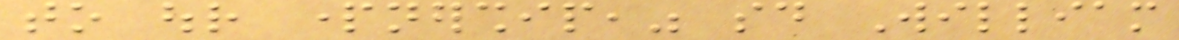to our partnership," said William
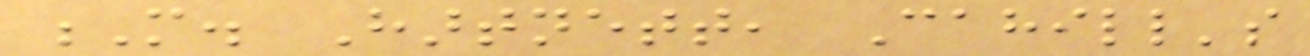M. Hartnett, Cahill's
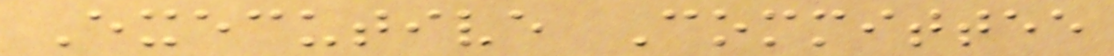Executive Committee
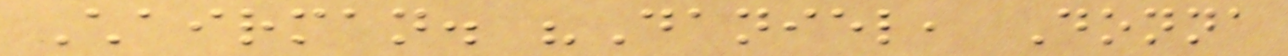Chairman. "Daniel, Donna
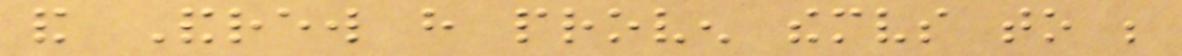and Andrew have proven themselves to be
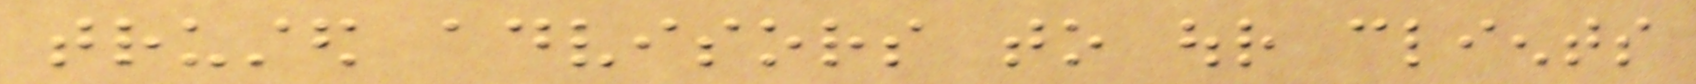trusted advisors to our clients
